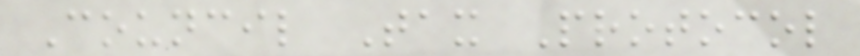Council Tax Protocol
